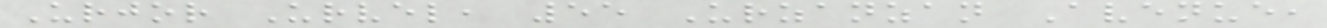Urjor Urvel, 55 Urzanzan Avenue,
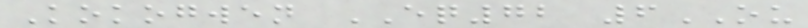Kokogwen EQ72 6OU
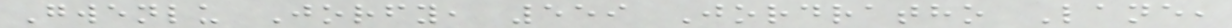Gwenlu Jorfy, 559 Jordratho Lane,
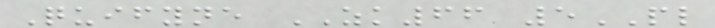Quifyne ZK66 5PL
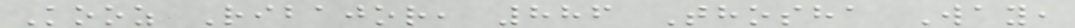Kooz Ribajor, 886 Thosha Way,
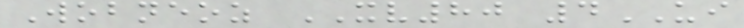Wobneoz XV80 4UI
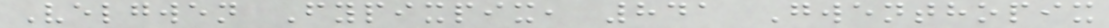Velgwen Fypixpix, 841 Gwenthopix
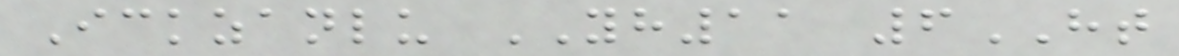Ickzanlu YH11 6HT
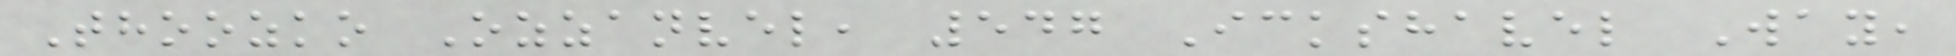Thoozko Ozzanvel, 547 Ickshavel Way,
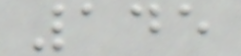145
